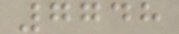7748
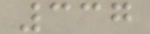337
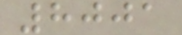8001
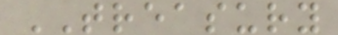TREASURY
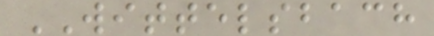WITTELSBACH
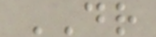DR
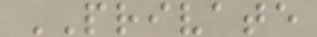PRIVATE
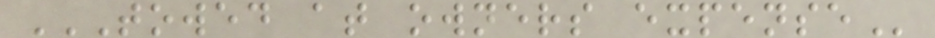TOWED AT OWNERS EXPENSE
